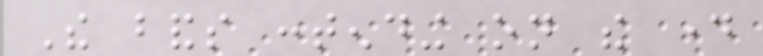The bands contending on the day
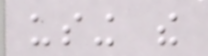using the
